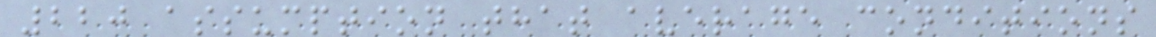220 assumption that average conditions
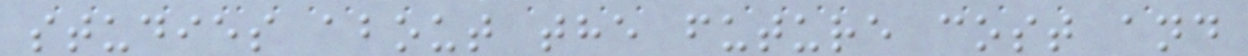studies about the future cost and
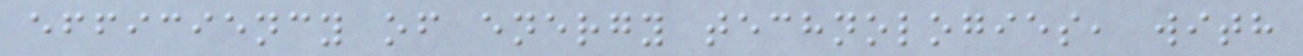efficiency of energy technologies, with
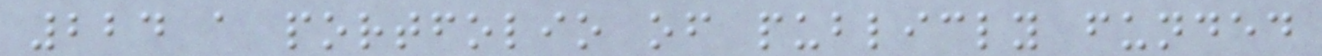224 a portfolio of publicly funded
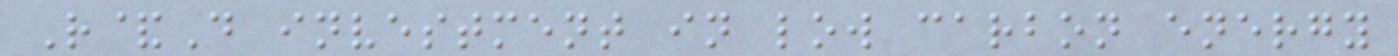R&D investment in low carbon energy
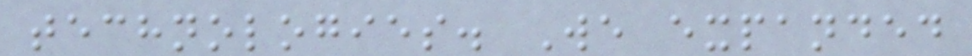technologies. We expanded
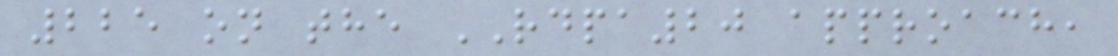225 on the RDPA20 approach,
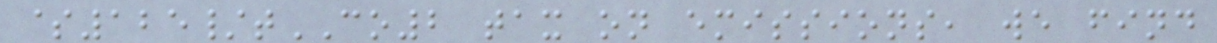$125/tCO2 tax on emissions, we find
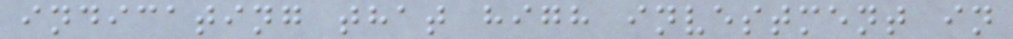indicating that high investment in
